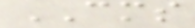CMS
